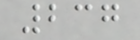237
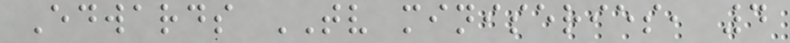Edwards TV miniseries, 4
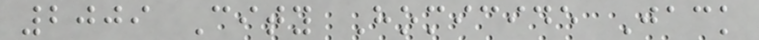2009 City Homicide Jack
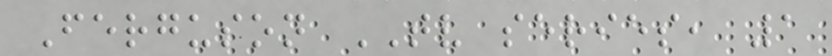Ferguson TV series, 1
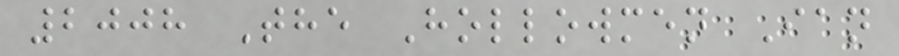2008 The Hollowmen Ian
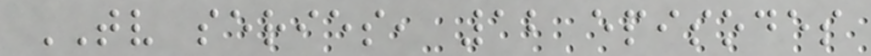TV series, 12 episodes
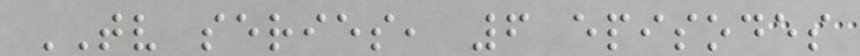TV series, 6 episodes
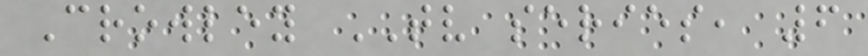Crowley TV series, 6
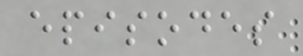episodes
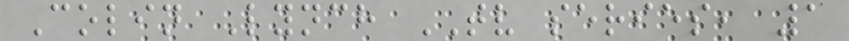Colin Lynch TV series, 1
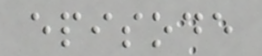episode
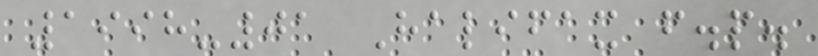1998-01 Halifax f.p.
